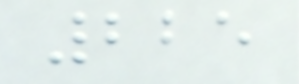225
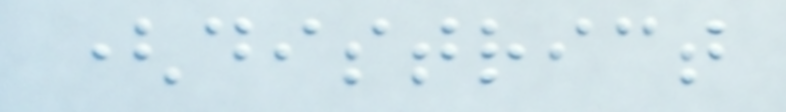(district
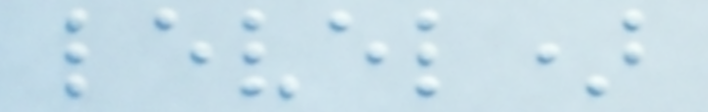level)
